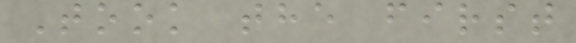Took the first
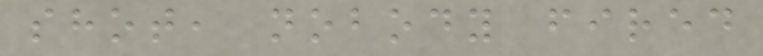shot, nobody fired
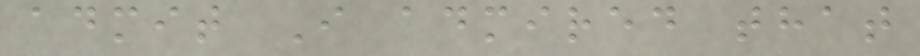admit I admired that
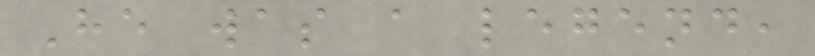He was a legend,
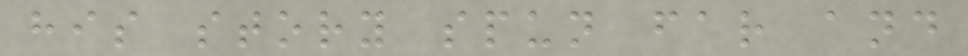his story spun far and
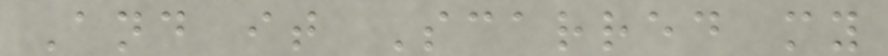And it Scarred my
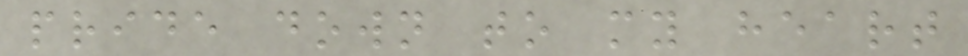pride down to my heart
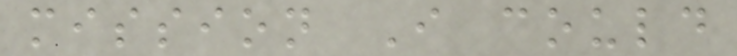mission I could
